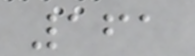161
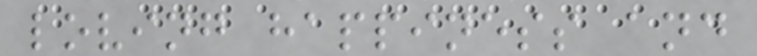loving happiness and
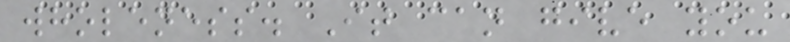wholeness. It can give you
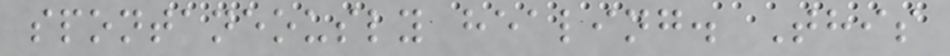spontaneously healing. This
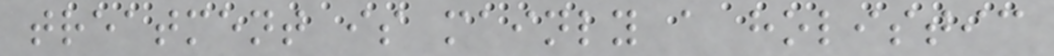treatment is mainly a holistic
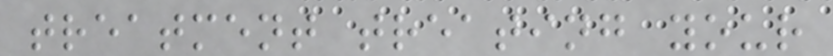treatment treating your
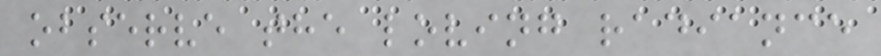observe the loving radiance
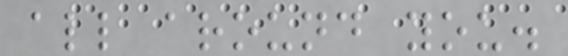all around you.
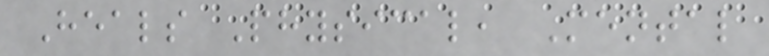Heals Physical, Mental
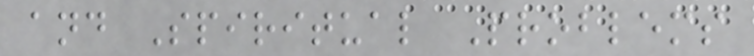and Spiritual Problems
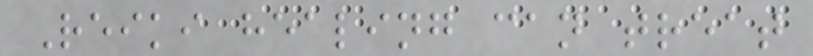Reiki healing can treat
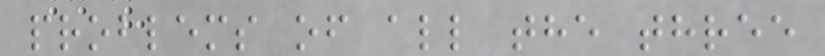problems of all the three
